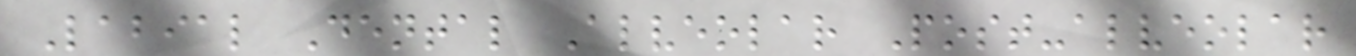Labial Dental Alveolar Post-alveolar
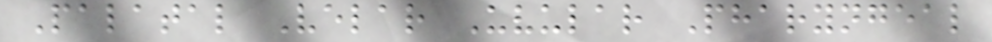Palatal Velar Uvular Pharyngeal
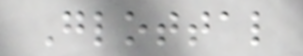Glottal
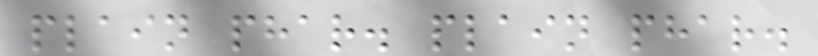plain phar. plain phar.
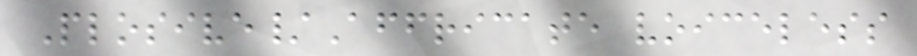Plosive/Affricate voiceless
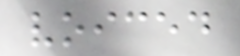voiced
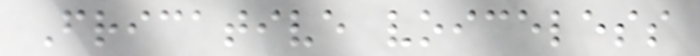Fricative voiceless
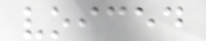voiced
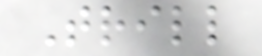Trill
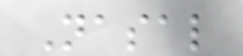Nasal
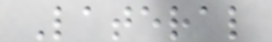Lateral
